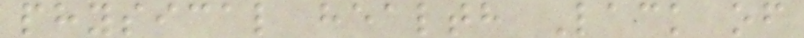physical health Lack of
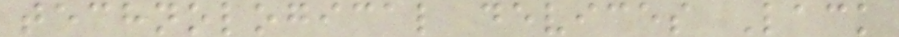technological devices Lack
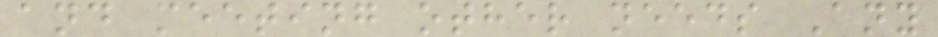and meeting other needs Any
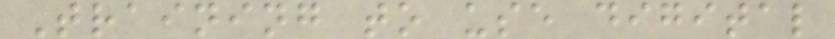Training to use digital
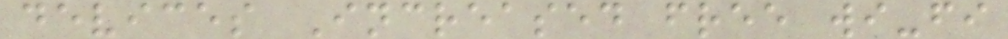devices Increased free wi-fi
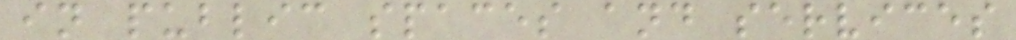in public spaces and services
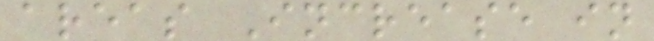areas Increase in
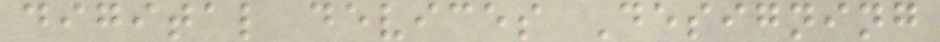digital devices Designing
